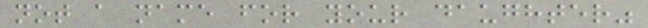not a name for your daughter"
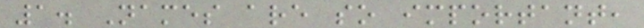1. Names are so important,
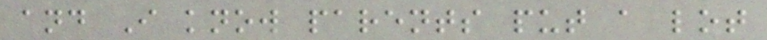and I know parents put a lot
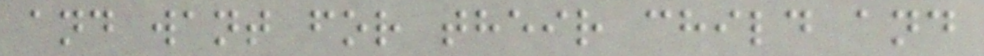and want for their child and
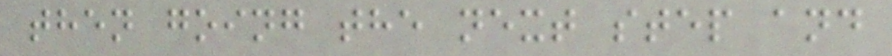then going the next step and
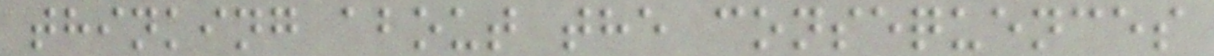thinking about the consequences
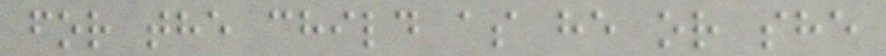for the child as he or she
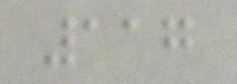117
